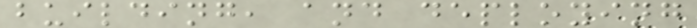building, and deploying
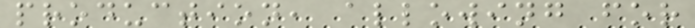production, allowing for
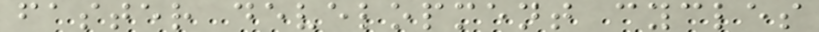faster development cycles
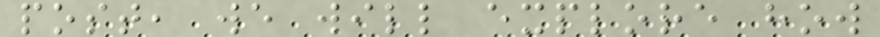post, we will explore how
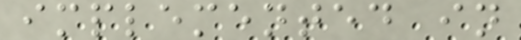implemented in
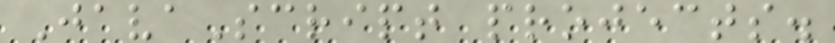JavaScript projects.
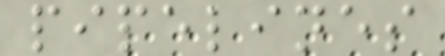pipelines
